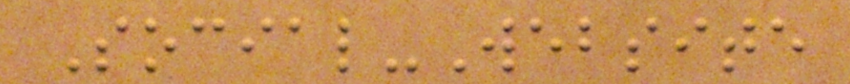Social-Website
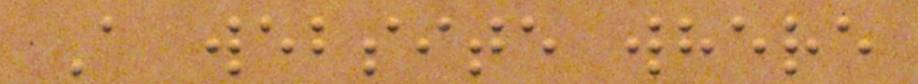A website where
